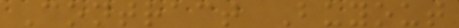Contract Buyout
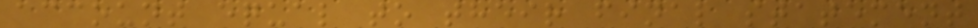account equal to their final statement
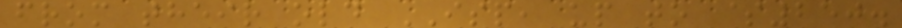from their old ISP, up to $250.
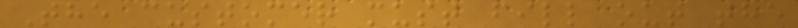The customer must fill out the
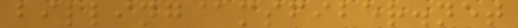billing@msfiber.net
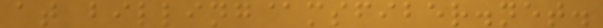at billing@msfiber.net.
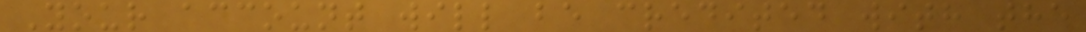Your account will be credited with the
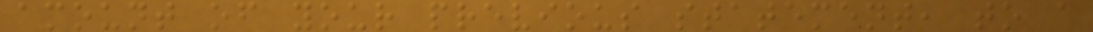amount of your previous statement, to a
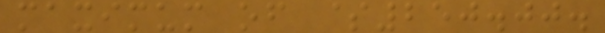maximum of $250.00.
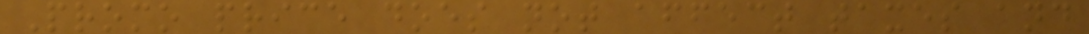Promo price does not affect taxes and
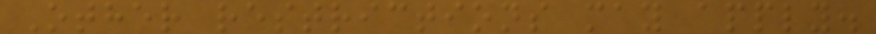Other restrictions may apply.
